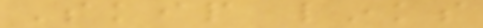Skip links
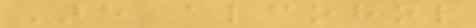Are alcohol
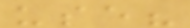use?
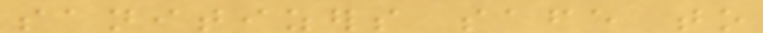sanitizers safe to
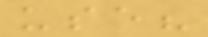use?
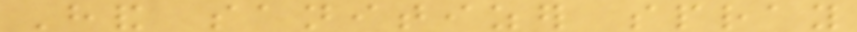Hand sanitizer spray
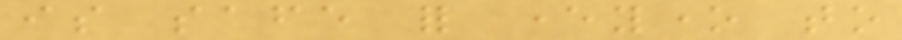is safe for everyone to
